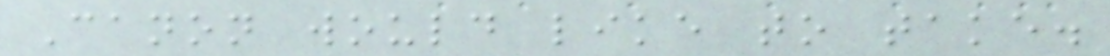Canon would like to take.
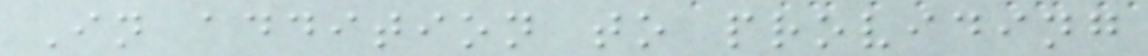In addition to providing
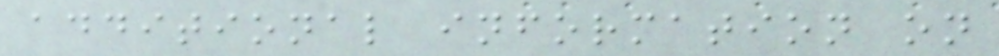additional information on
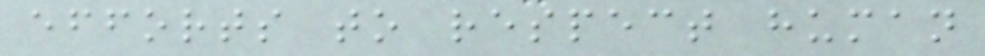efforts to respect human
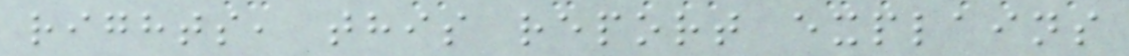rights, this report explains
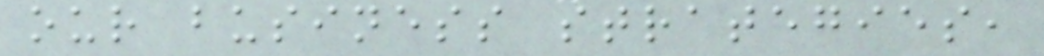our business strategies,
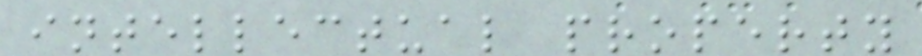intellectual property
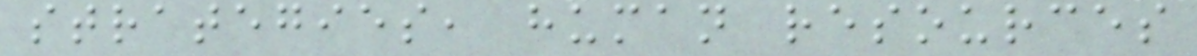strategies, human resources
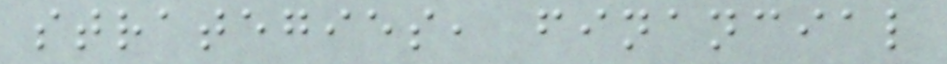strategies, financial
